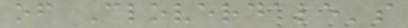of Cloverdale's
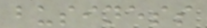business
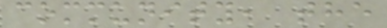community, the
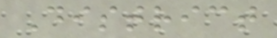District
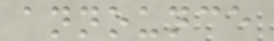announce
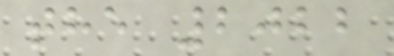the 2022
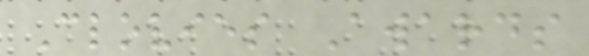Clovies Awards
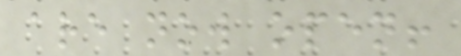are now open!
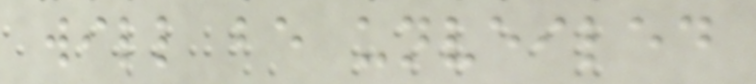will be unveiled
